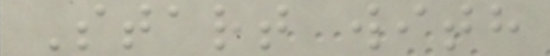Start with
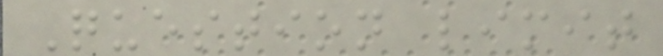Question limit
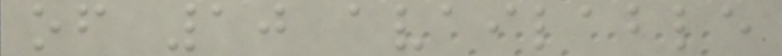of 10 available
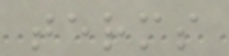terms
